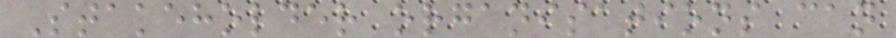Stakeholder organisations can
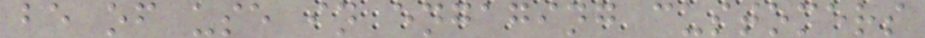be of use in engaging customers
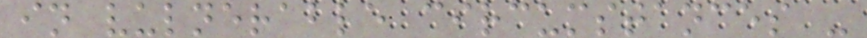in vulnerable circumstances -
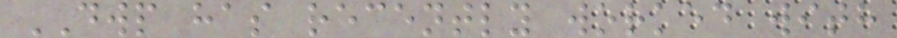DWP has recently worked with
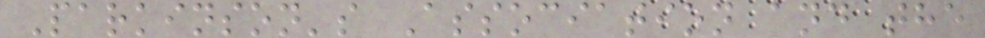Parkinson's Association and the
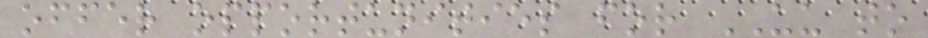offer opportunities for UU to
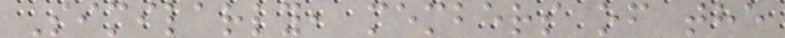Similarly, members of the
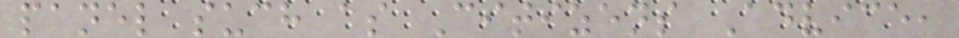panel such as Citizens Advice,
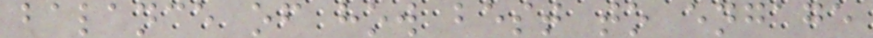balance of how best to engage
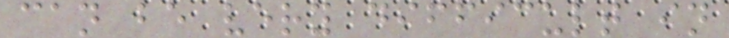can be very difficult in
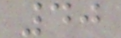40
